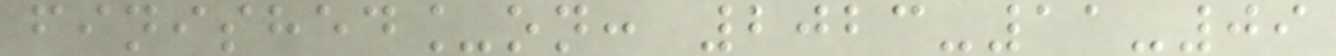finished_on: 2023-11-09
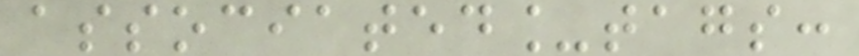associated_tags:
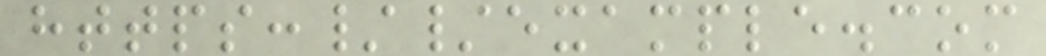https://example.com
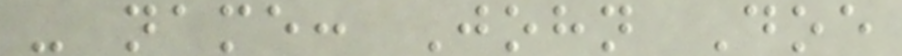- name: John Doe
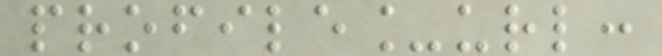profile_url:
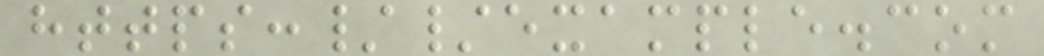https://example.com
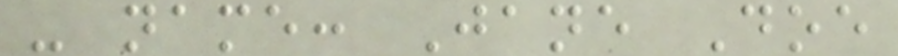- name: Jane Doe
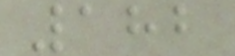182
